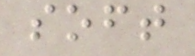soft
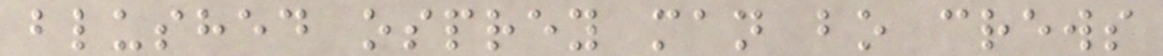blushed osprey man bo crews
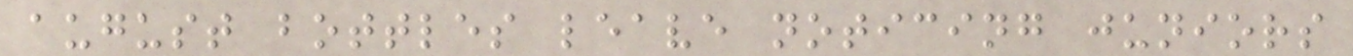august bottles leave noticing juniors
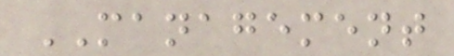MANAGEMENT
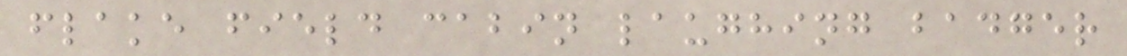flake field cabin laughing badger
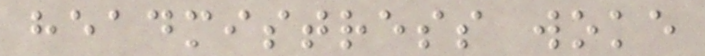headmistress woke
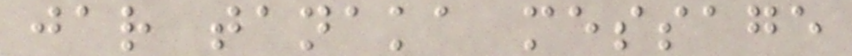jar tanaka message
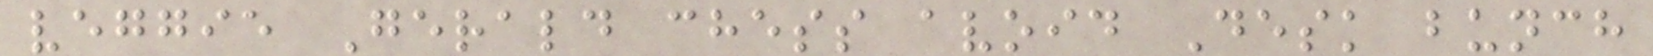veggie Gerald chess avoid Desk bunch
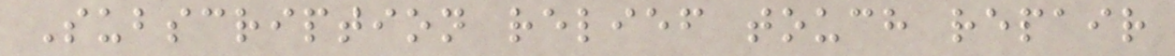Subscription relief touch repair
